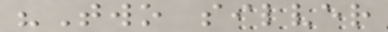"Two silver
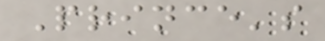Prince's
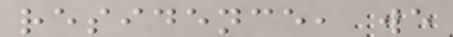residence, we
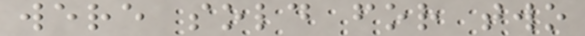were sold for two
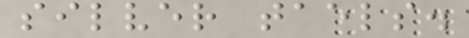silver taels.
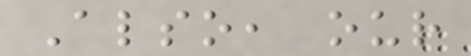Also, our
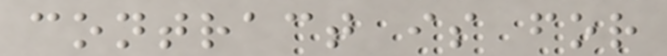contract is for
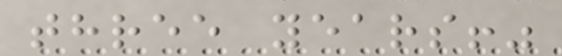three years!"
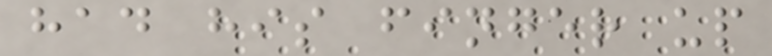had his finger up
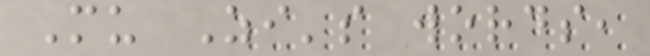Mu Zi's words,
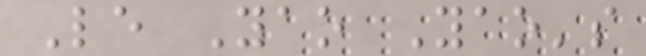Le Yao Yao's
